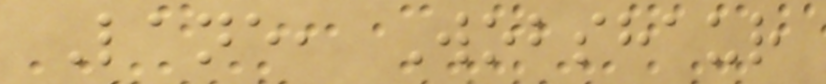Lane, Wobshaur
